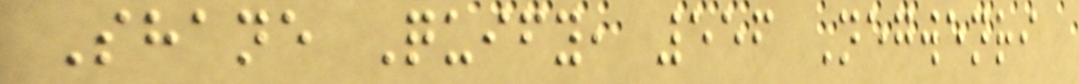Shane Quify, 556 Negwenri
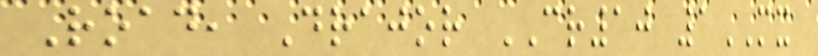Road, Drajor CR10 1MX
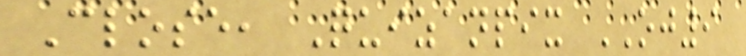Close, Quizanpix OJ9
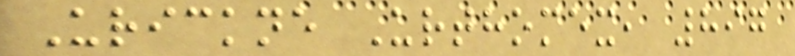Urickne Urthomex, 897
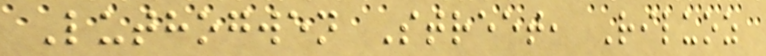Luthogwen Street, Riluoz
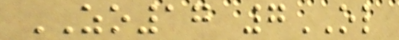ZO17 7OL
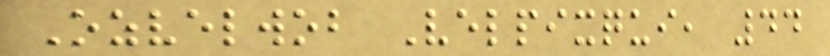Ozvelwob Velpixqui, 44
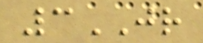3JR
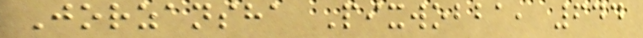Jorzansha Pixwobba, 644
